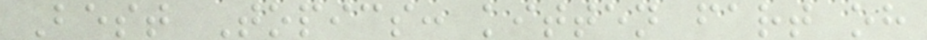Best Topics: kitten fart oh
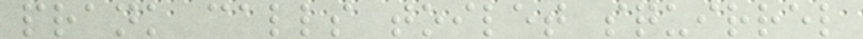prank calls toilet squirrel
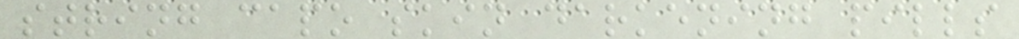string capo skin darkening pills
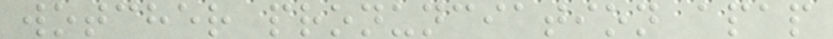wotcher pronunciation apap
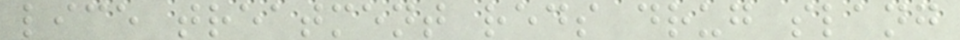lice treatment reds drug slang
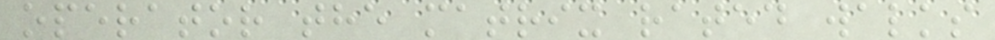operator the matrix rated walks
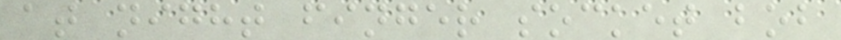at night finger socket bob
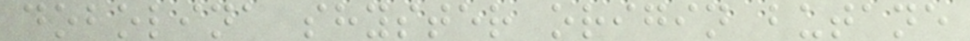dobolina shyster origin butane
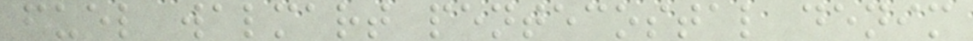fuel walmart pentecostal denim
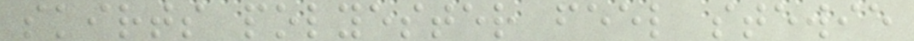skirts polyester feel stewie
